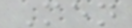Men
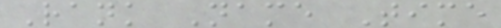Rank Name Time
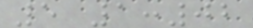5 1:02
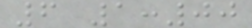6 1:00
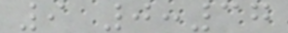9 0:37
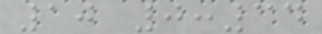10 0:34
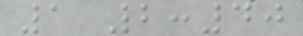1 2:40
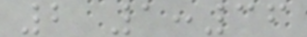2 1:36
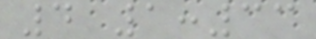4 1:33
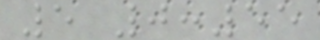5 0:55
